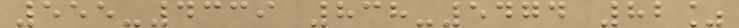555-4339 838-5474 82%
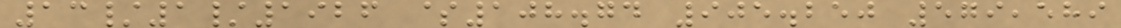13/1/1926 $108.74 905.250 579,589
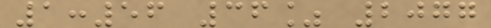1:56 36% 2077
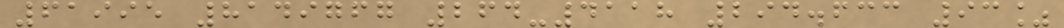61995 8149767 264-4118 294.633 93%
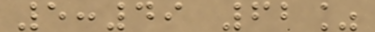5:49 62%
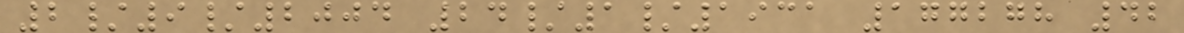2/9/2004 24/1/1931 177278 42
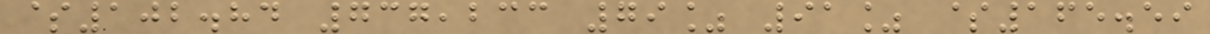$102.84 737,233 79% 91% $165.59
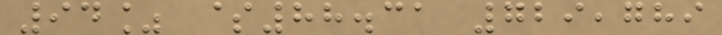94% $88.31 729,789
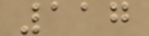117
